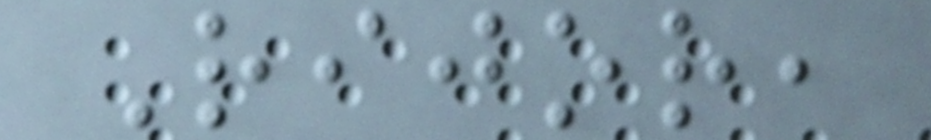Rijor,
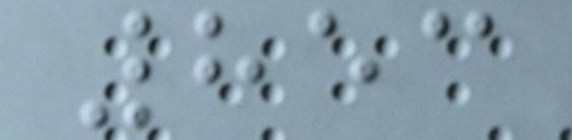853
